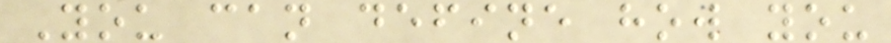You can define how you
